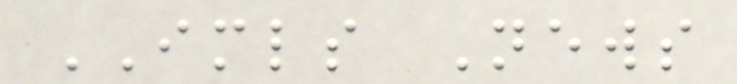IMLS News
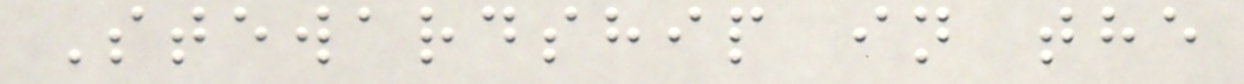Stewardship in the
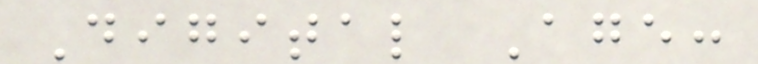Digital Age:
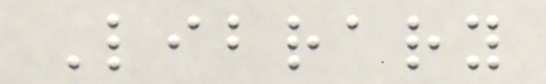Library
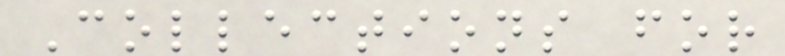Collections for
